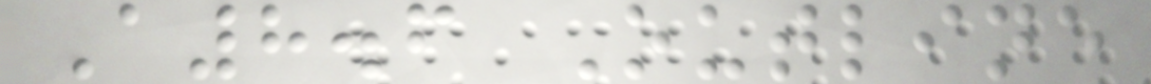A8.6 Outline
